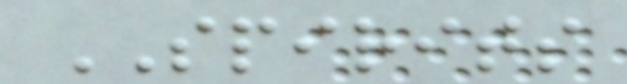SPIRITS
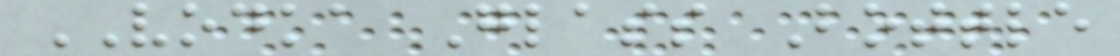VODKA Glass Bottle
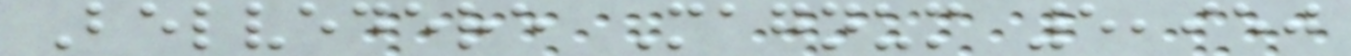Belvedere Magnum 5,950
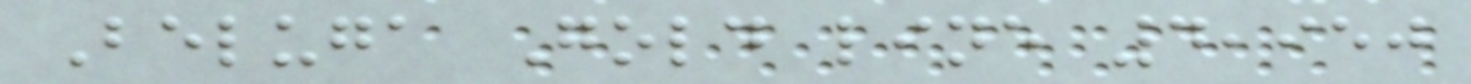Beluga Gold line 4,950
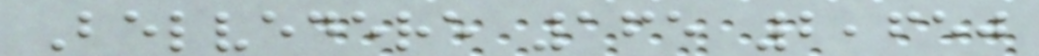Belvedere 165 2,650
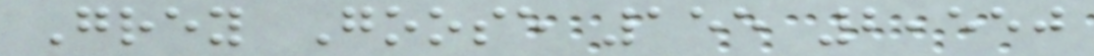Grey Goose 155 2,550
